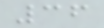36
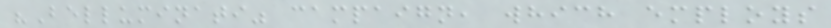"Belluminati" campaign, which employs
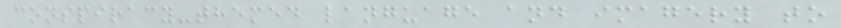conspiracy-themed language and imagery to
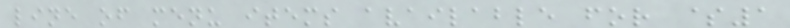line of menu items available for $1
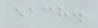each.
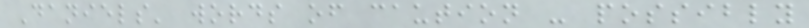Daniels' words of caution - possibly
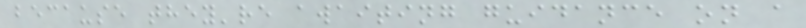because they're awaiting guidance on a
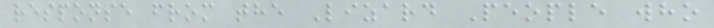response from the Lizard People who
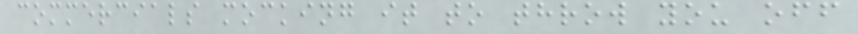commercials mocking it to throw you off
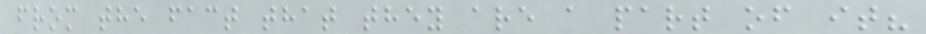from the fact that they are a part of it?
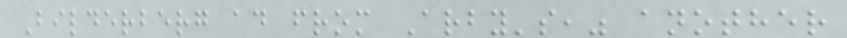Bilderberg ad from Arby's," another
